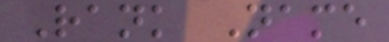Rank Name
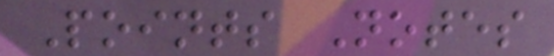Points Notes
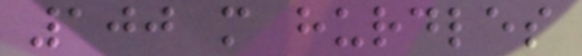100 m hurdles
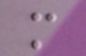m
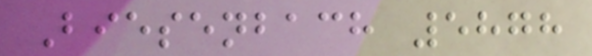Biesenbach 5878
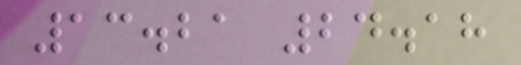13.21 24.18
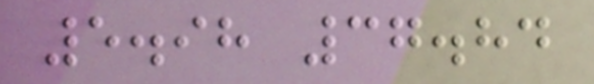5.98 37.84
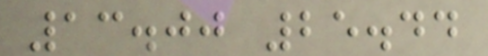13.00 25.44
